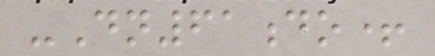-Dn61do+
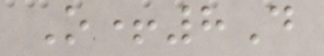O+8D
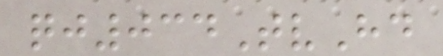qj034TvHd
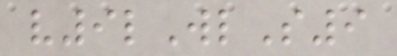v9lWlS9
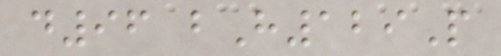d96 bH129P
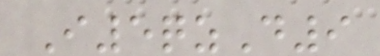I5qzD9
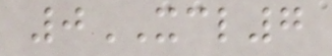0XCL7
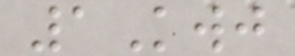1Kwj
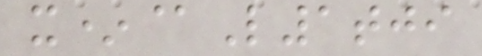x*@L1tji
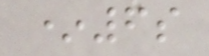*6s
